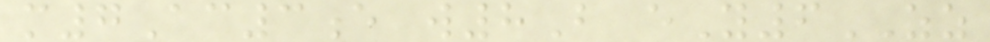m7Ac3e w8B eY6ZZ
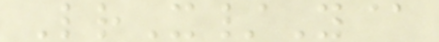LrX/Y@
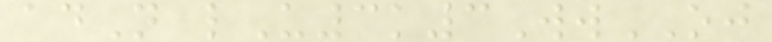adN lU3k3WwOJ
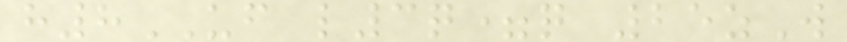h8UF l3q=q 25zW
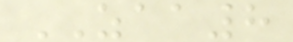ZAA8
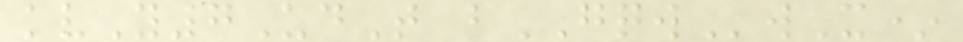kvY7UdT bGQWwX*
